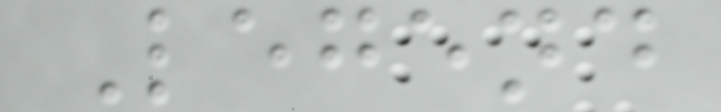Legend
